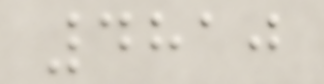4810
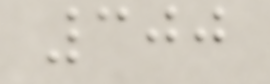300
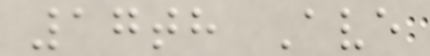17th Ave
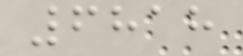6818
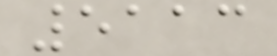5113
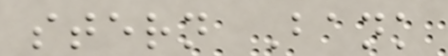stern Bank
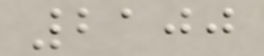2100
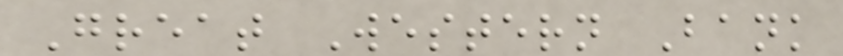Great Western Bank
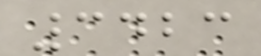3423
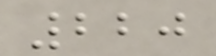220
